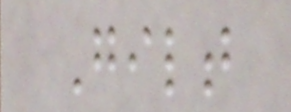Gilt
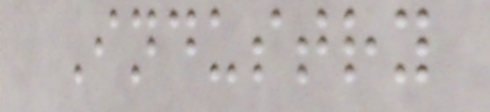Industry
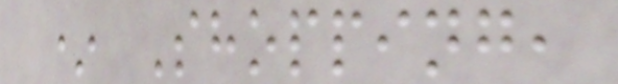* Shopping,
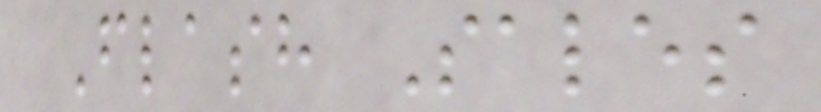Flash Sales
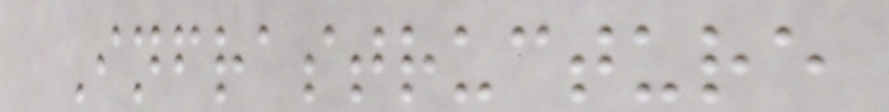Infrastructure
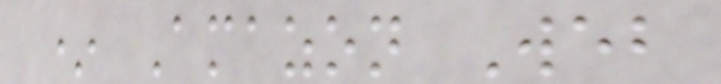* Amazon Web
